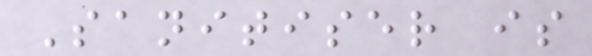Sanitiser is
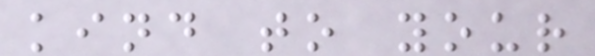kind to your
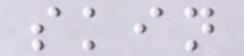skin
